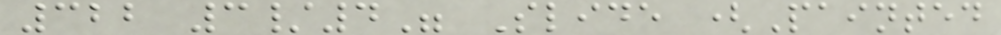322 3/4" Slide (Painted
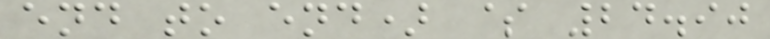end to end) $ 24.90
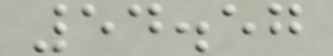54.57
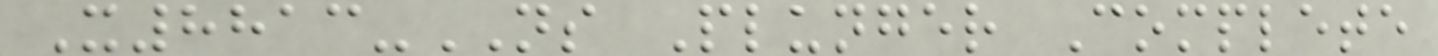X8813-NS Plunger Complete
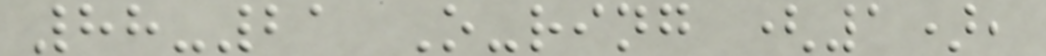88-21 O-ring (1),
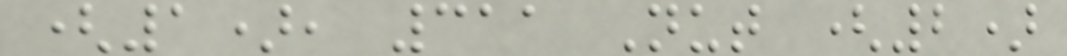(1), 311 Nut (2)
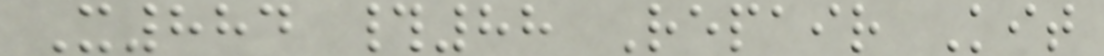X884 #88 Repair Kit
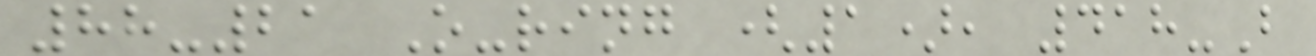88-21 O-ring (1), 418-B
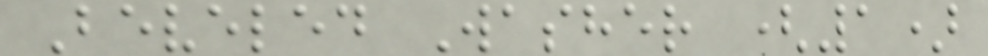Beveled Washer (1)
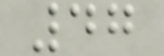47
